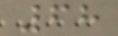68
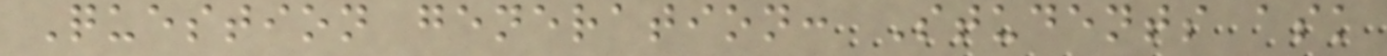Question generation: Students ask
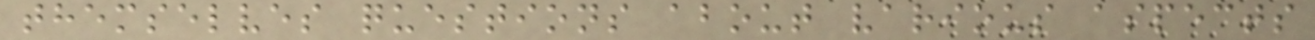themselves questions about various aspects
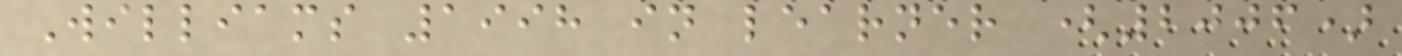Williams 1998 in learner (2006)
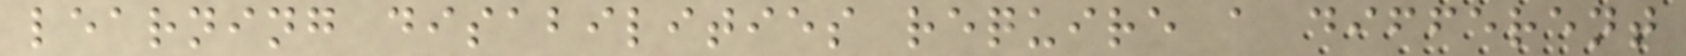learning disabilities require a different
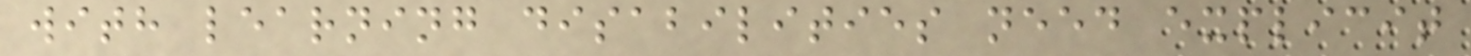with learning disabilities need explicit
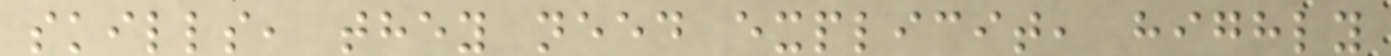skills, they need explicit, highly
